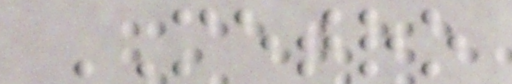METRO
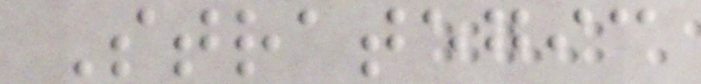Strategic
